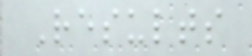Results
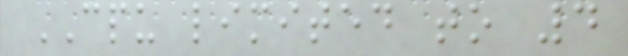CPU limited to 4
